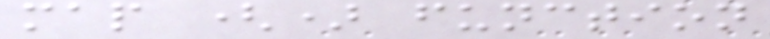map () function
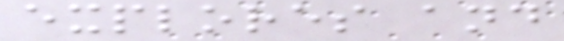explores and
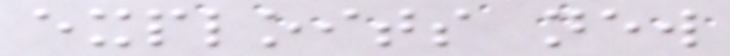exploits new
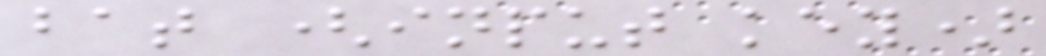bat (input key)
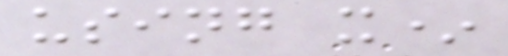using x*
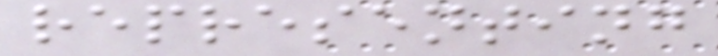representing
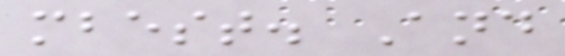mbest. And
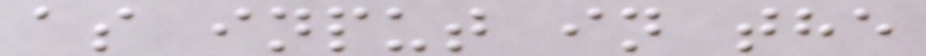as input in the
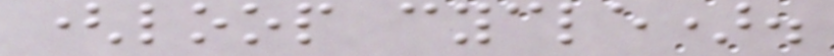(loop cycle).
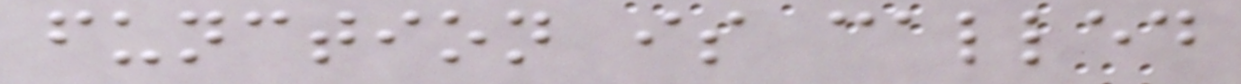function is called
